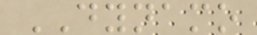DYNAMO
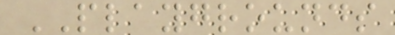PLAYGROUNDS
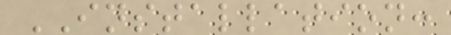INSTALLATION:
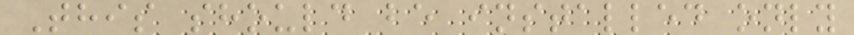This should be installed only
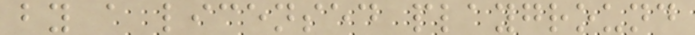by a licensed playground
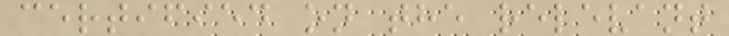certified on the relevant
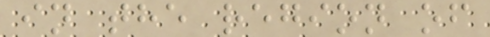in the region of
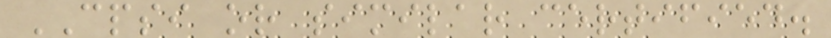CPSI or similar certified.
